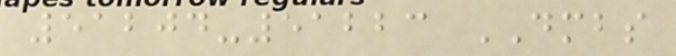51204-51223 DMBS
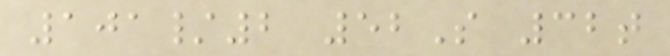101/2 52S 32t
